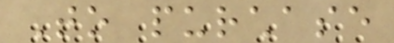To purchase
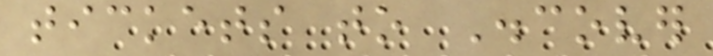tickets to Discover
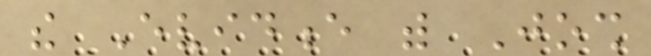the Evidence with Josh
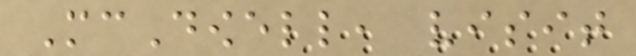McDowell, visit
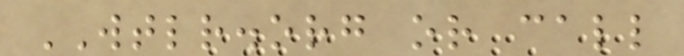WTLR.org or call
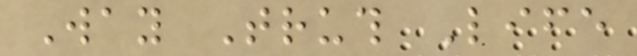Way Truth Life
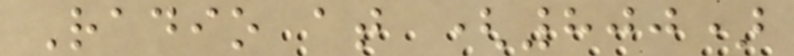Radio at (800)
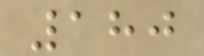180
